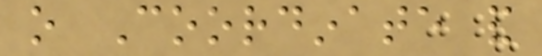o Coordinate and
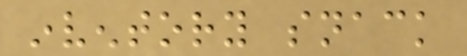inventory snack
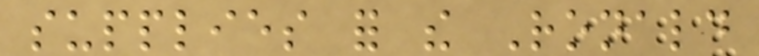supplies for the Ronald
